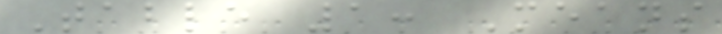Table 1: Means
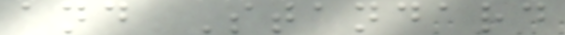and Standard
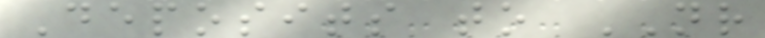Deposits to NR
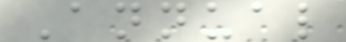Annual
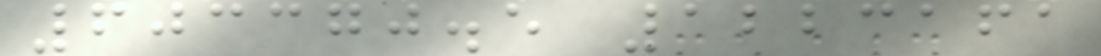603370.5 1223161
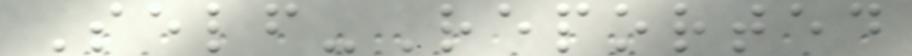Self-Reported
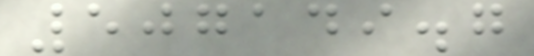507149.7
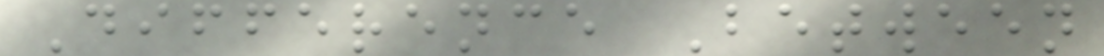Difference Between
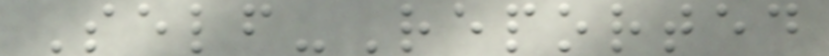Self-Reported
